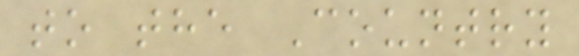to the Country
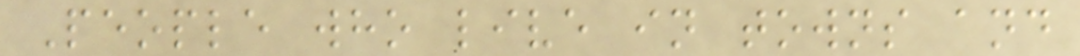People who live in towns and
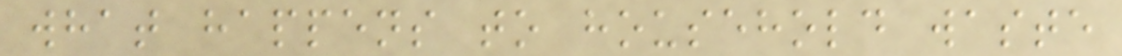what happens to household waste
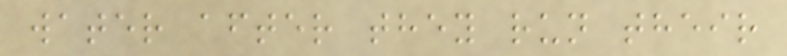water after they run their
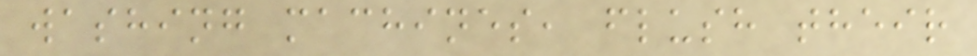washing machines, flush their
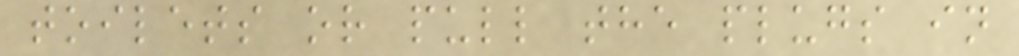toilets or pull the plugs in
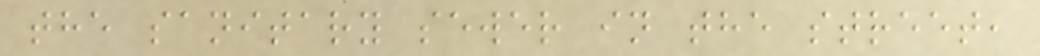the sanitary sewer in the street,
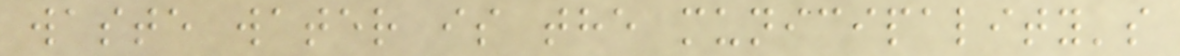waste water is the municipality's
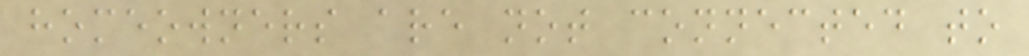homeowners are not connected to
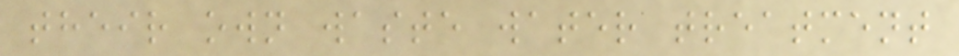their own waste water treatment
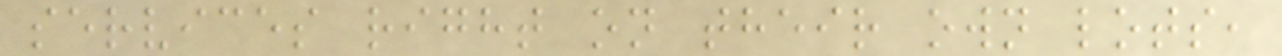services right on their own lots,
